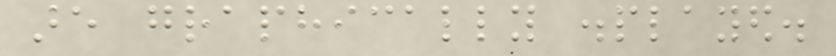are graphically displayed.
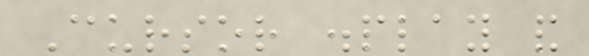Cursor display and
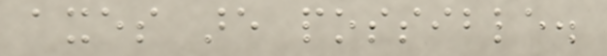axes are possible.
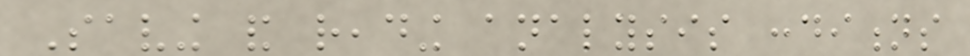Saving and reading analysis conditions
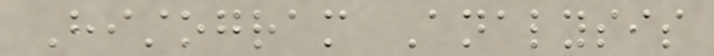Histogram Analysis
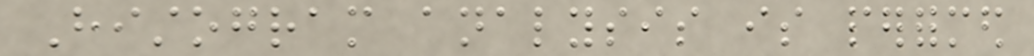Histogram analysis is performed
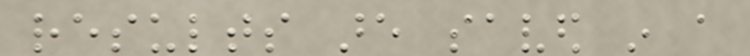results are saved in a
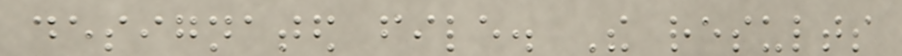designated file. The results
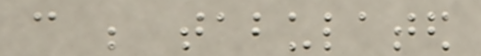can be tabulated
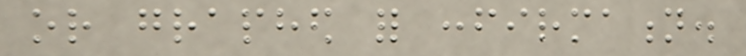or graphed for confirmation.
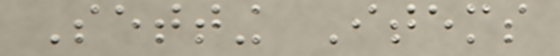Setting Items
